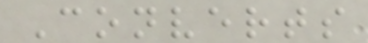Converts
